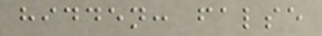hidden: false
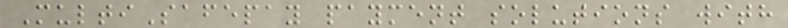MultiSafepay payment solutions with
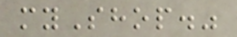myShop."
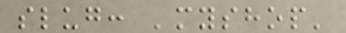slug: 'myshop'
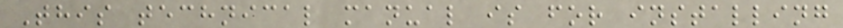This technical manual is for installing
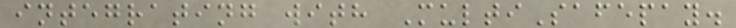integrating with MultiSafepay.
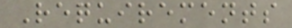Requirements
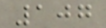107
